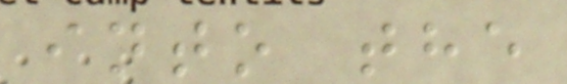into the
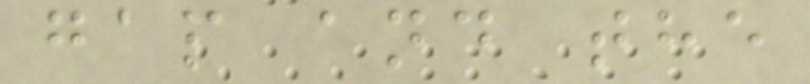gap and the
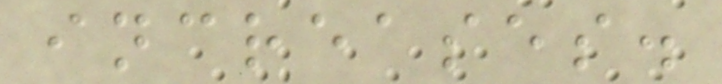increases.
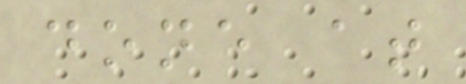done at
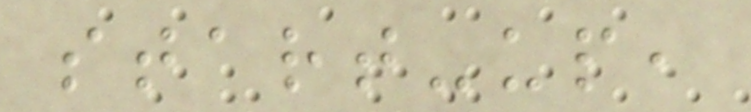start-up,
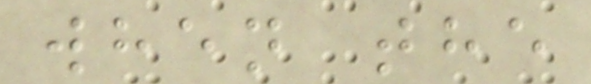when the
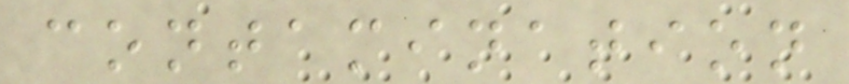contamination
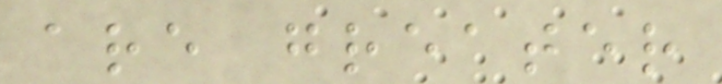are greater
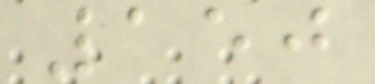150
